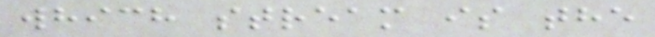which stream is the
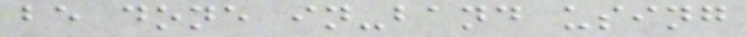be done in-band using
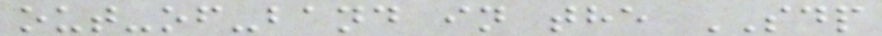out-of-band in the SDP
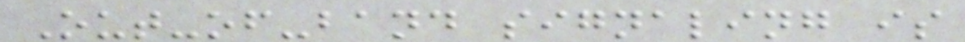Out-of-band signaling is
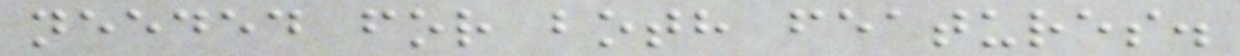needed for both features.
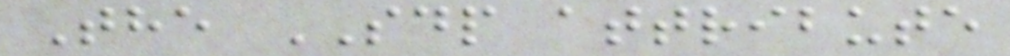The SDP attribute
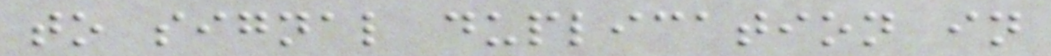to signal duplication in
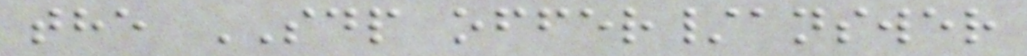the SDP offer/answer
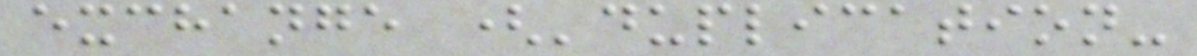exchange ('duplication-
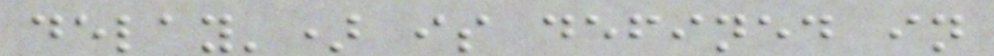delay') is defined in
